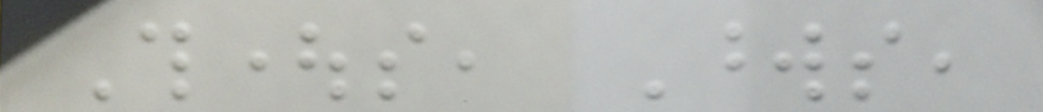Thoughts, Words,
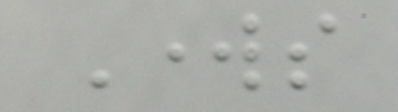Works
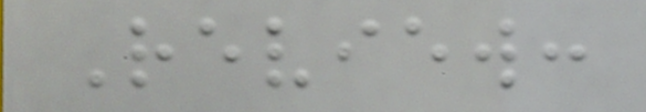Review:
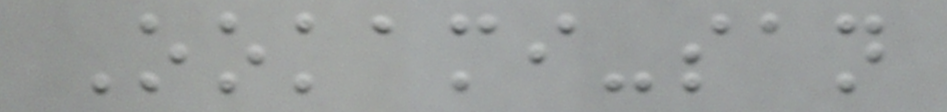Ookami-san
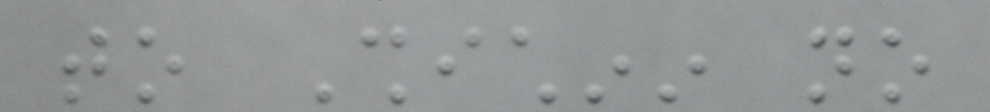to Shichinin no
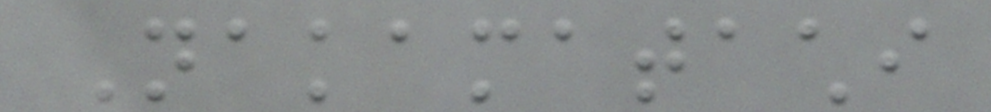Nakamatachi
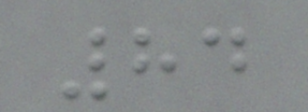84
